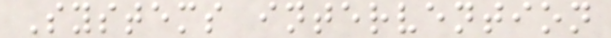Systems intervention
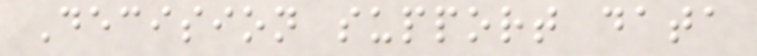Decision support data
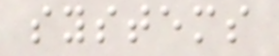systems
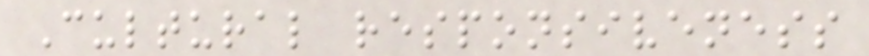Cultural responsiveness
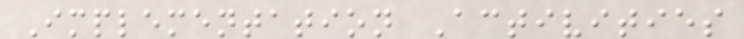Implementation Activities
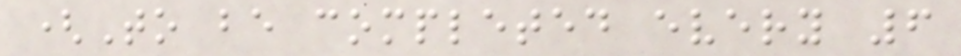(To be completed every 6
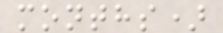months)
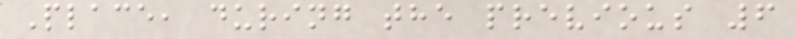Place, during the previous 6
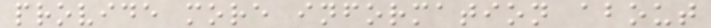provide more information about
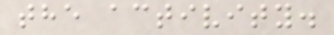the activity.
